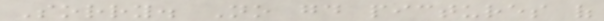Sorry. No good pictures of
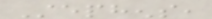Stephens,
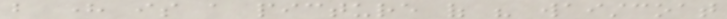but here is a picture of his waistcoat
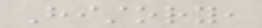History,
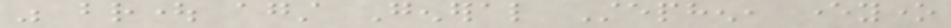was brought against General Stephen, everyone
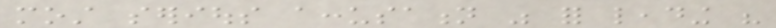most serious accusation was for leading his
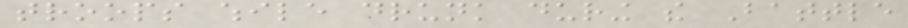troops while drunk during the Battle
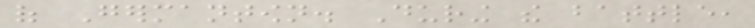of Germantown. During the battle,
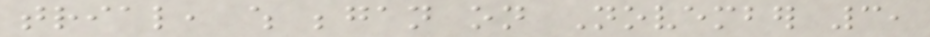trial, which began on November 3,
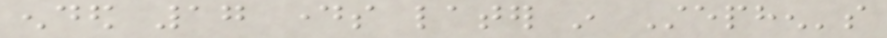ended 17 days later in Stephen's
